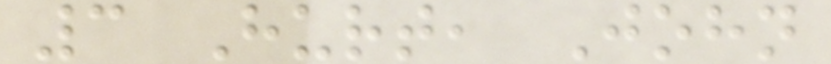3 Hurt, John
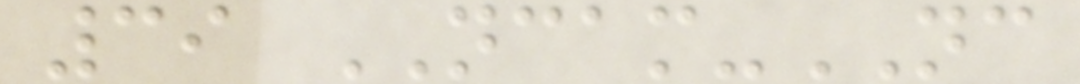39 NCAM-NC
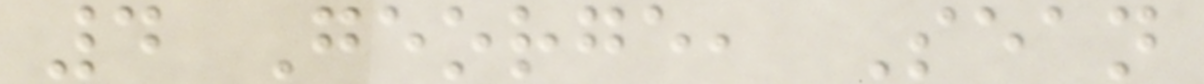4 George, Sean
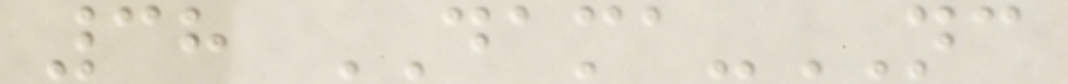38 DAMA-NC
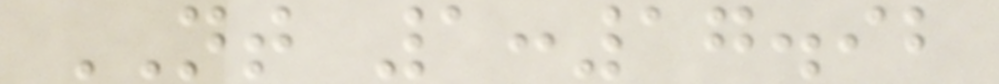NT 1:17.92
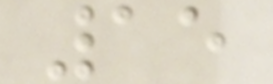15
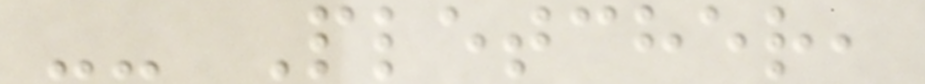-- Pletcher,
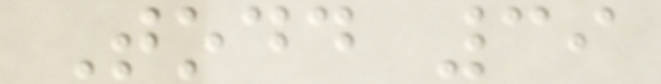Todd 39
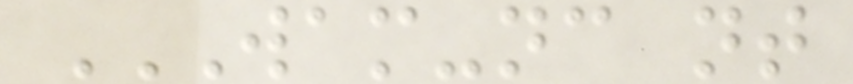WAM-NC NT
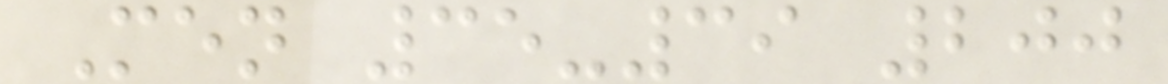Men 35-39 200
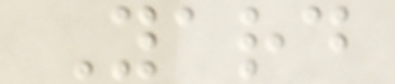Yard
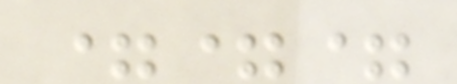===
